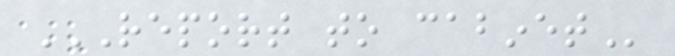REPORT TO CABINET
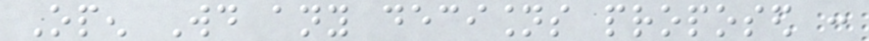Open Would any decisions proposed :
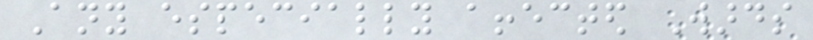Any especially affected Wards
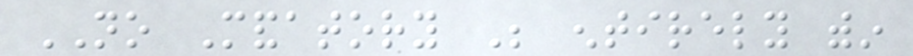NO Mandatory Be entirely within
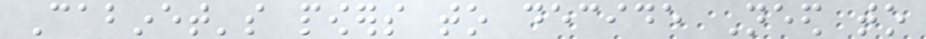Cabinet's powers to decide Need to
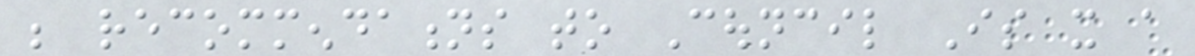be recommendations to Council Is it a
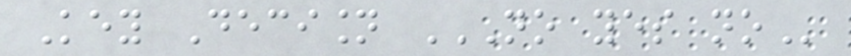Key Decision NO YES NO
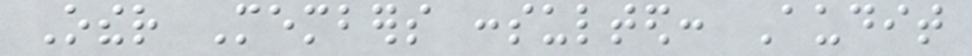Other Members consulted: Audit
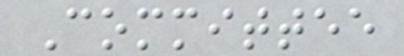Committee
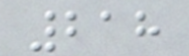218
